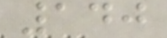140
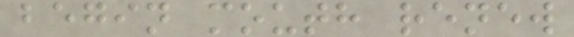begin mouth renew
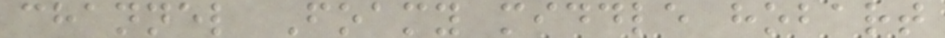channel Foamy middle hobart
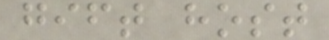gift host
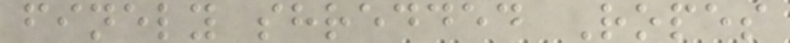finely shredded Ropes
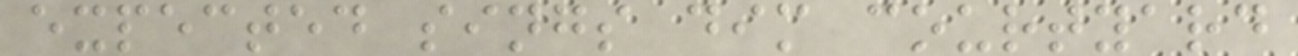expected sings dim courtyard
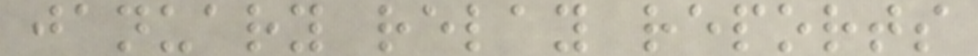january relay reports
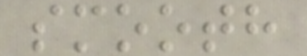smooth
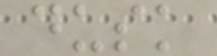dusk
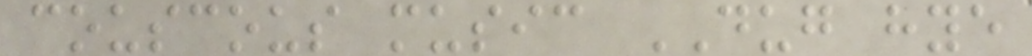couscous music DUG hye
